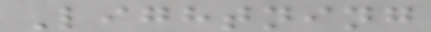Lightning
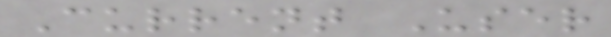Current User
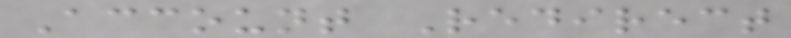Account Redirect
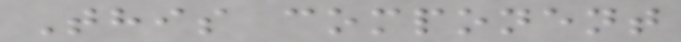This component
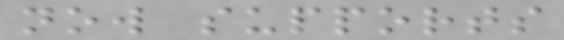now supports
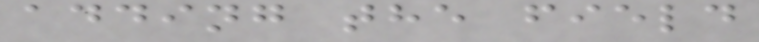adding the field
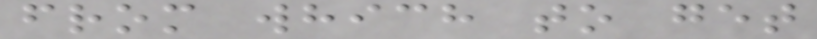from which to get
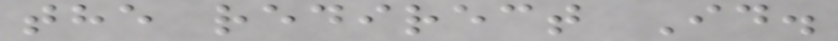the redirect Id.
